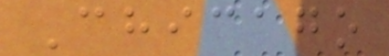Chicago
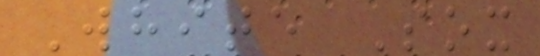White Sox
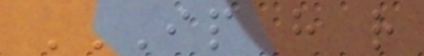IP H R
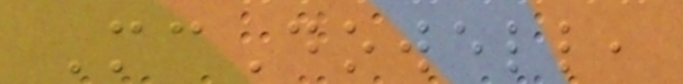McDowell,
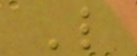L
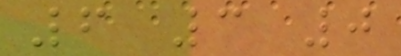6 3 0
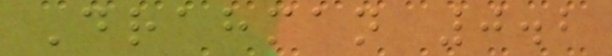Drahman 0.2
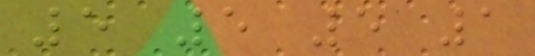5 5 5 1
